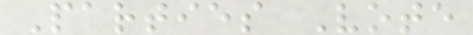Parties Vote
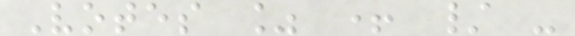Votes % + / -
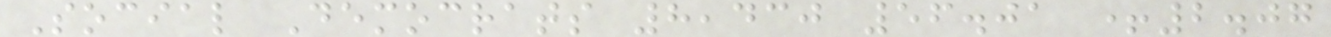Social Democrats 8,430 56.01 +2.07
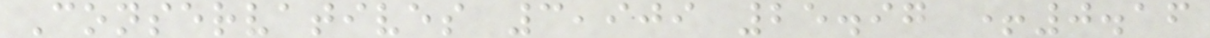Conservatives 3,909 25.97 +0.16
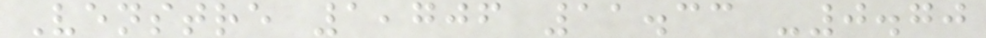Venstre 1,706 11.33 -0.70
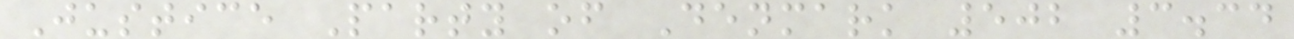Justice Party of Denmark 502 3.34
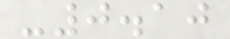-0.10
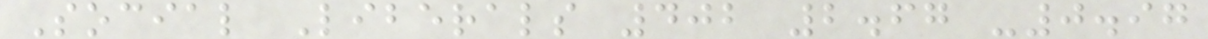Social Liberals 402 2.67 -0.97
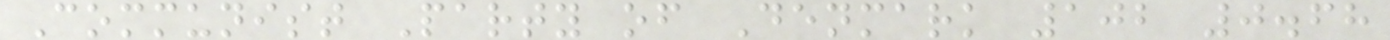Communist Party of Denmark 102 0.68
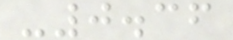-0.36
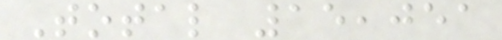Total 15,051
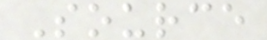Source
